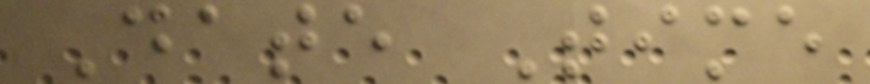Date Time
